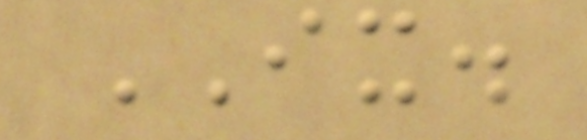IX.
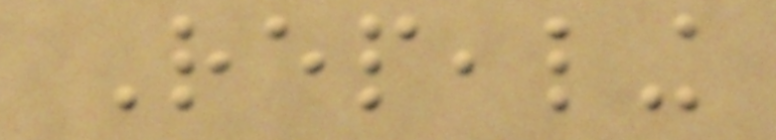Repealing
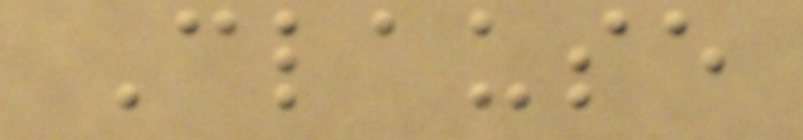Clause
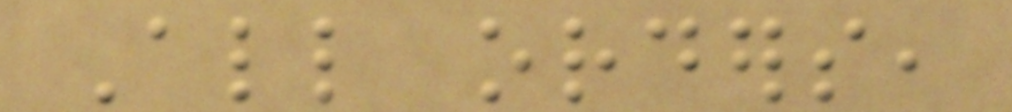All orders,
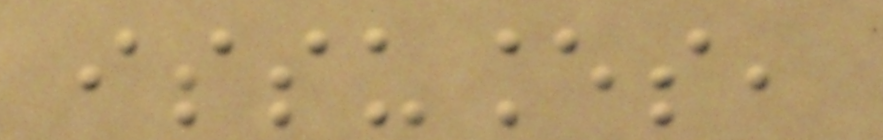issuances,
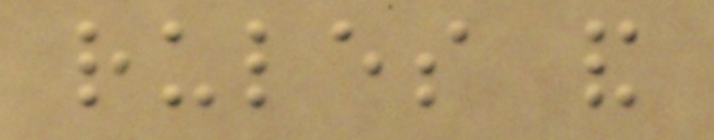rules and
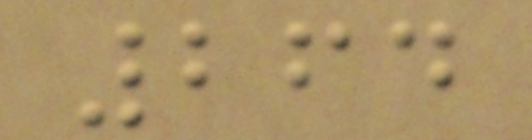264
